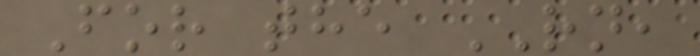For the RN,
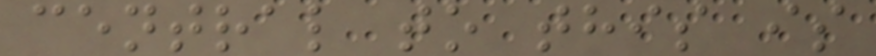central to this is
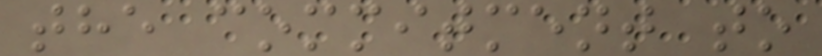the commitment to
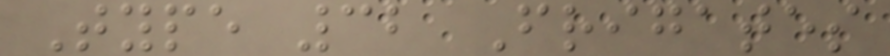Type 32 Frigates
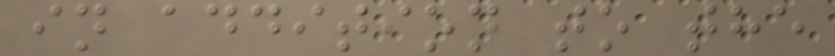in addition to the
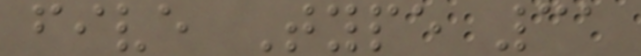five Type 31
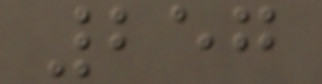257
